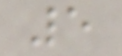5
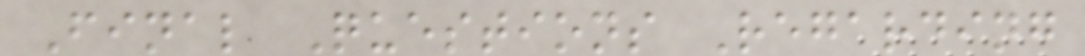Final Questions Regarding
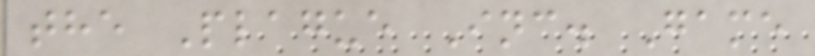the Plague Inc. Game
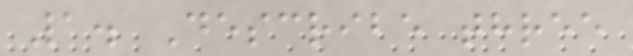1. Describe three
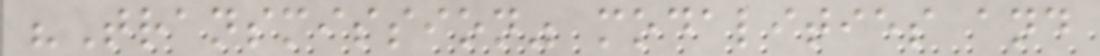"Transmission" modalities and
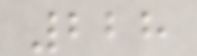228
